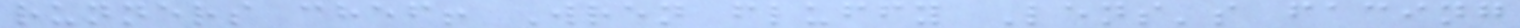runners chef! Wren fluffy Lens's facing
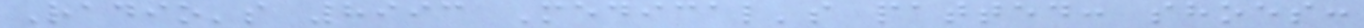Radio's 8993 Medical's patted: shoes:
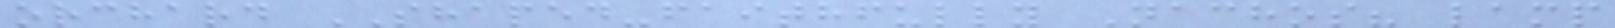orchard SHAPED-faithfully Nachos? lamp
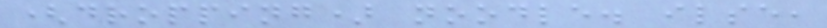(dropping) noodle. ilse,
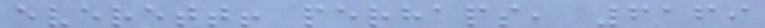everett! perhaps, 6169
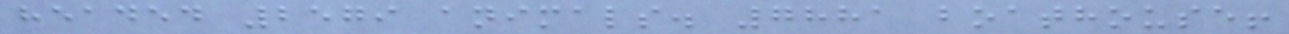headed 2579 animals. 7881 boathouse!
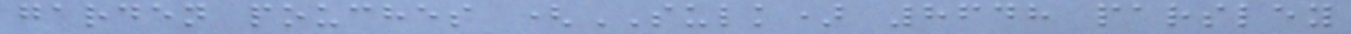garden pouches (SULK) 8648 parsley
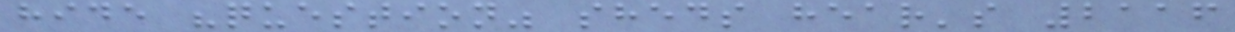hide "question" sheds hear's 2116
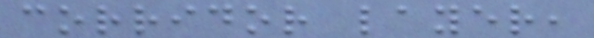corridor layer,
